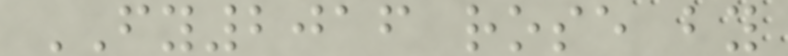FY2016 rose by
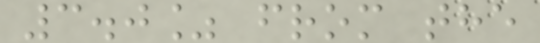3.0% from the
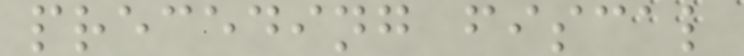preceding fiscal
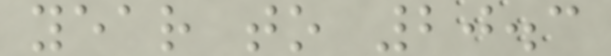year to 20.3
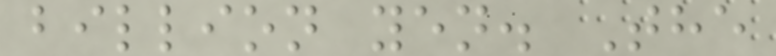billion yen. The
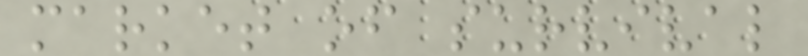market of survival
